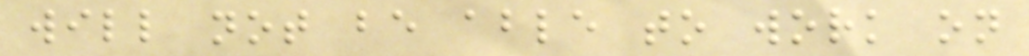will not be able to work on
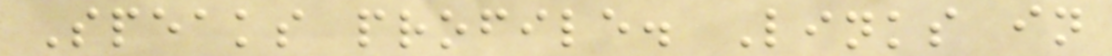Speaks profile. Links in
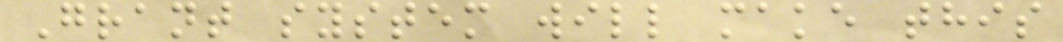Grant system will make this
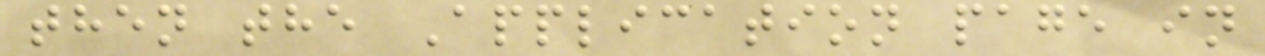then the Application page in
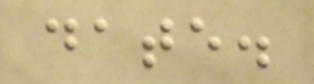date.
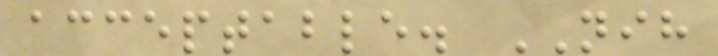acceptable. NIH
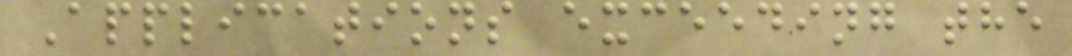Applications exceeding the
